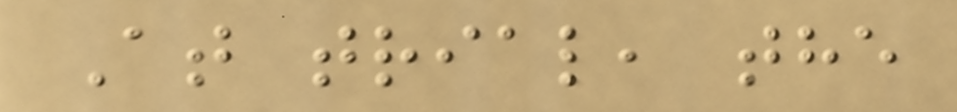At trial, the
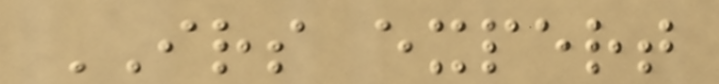IRS expert
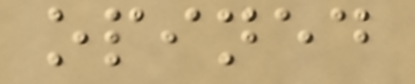opined
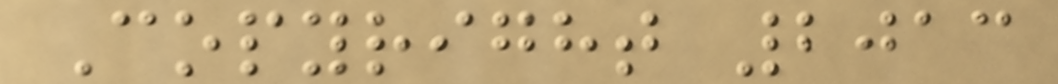Copyright 2013
